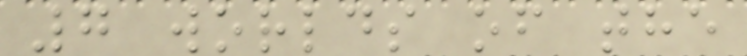7 worlds of the
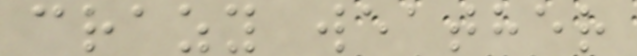crazy weather
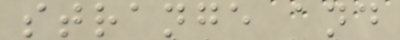strange and
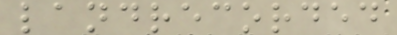landrecorded
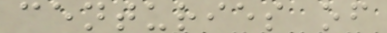centuries of
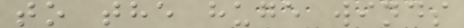to the huge winds
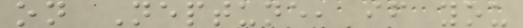on Neptune, if you
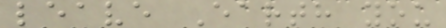leave Earth you
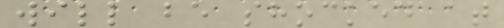will be shocked at
